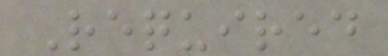Required
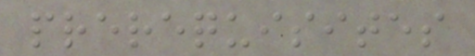prerequisites
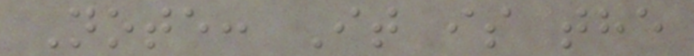Note: It is the
